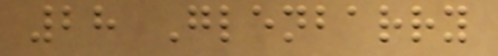28 Glenbarry
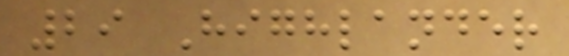29 Highlander
